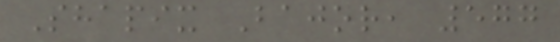Shapix Bajor, 577
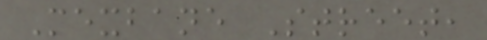Mexbane Street,
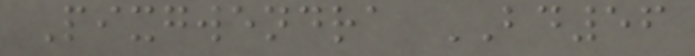Pixgwendra BD56
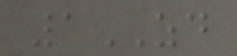1ZD
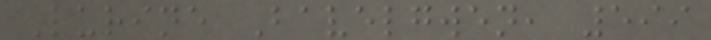Lurine Bavelgwen, 599
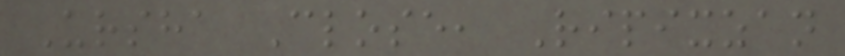Ursha Close, Ripixzan
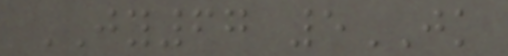JY67 5JK
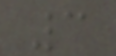3
